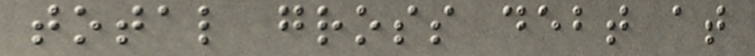total gross debt at
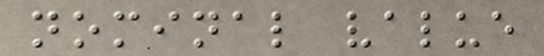nominal value
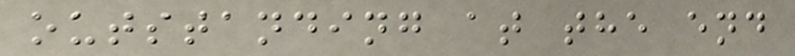outstanding at the end
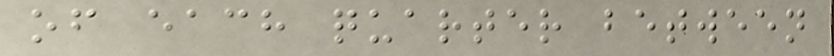of each quarter between
